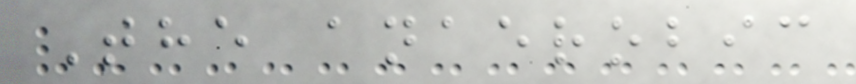The anaerobic
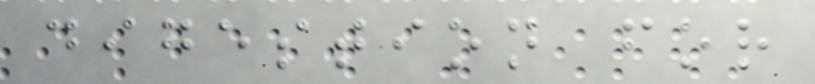digestion for
